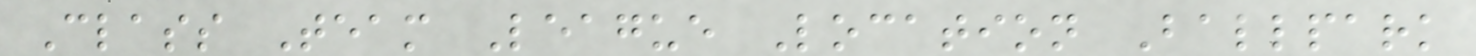Class Team League Location Ballpark
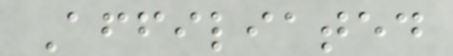Affiliated
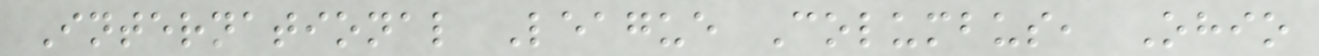International League Columbus, Ohio
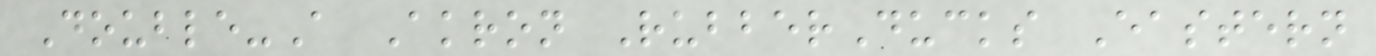Double-A Akron RubberDucks Eastern
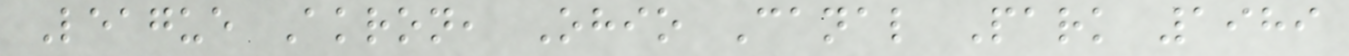League Akron, Ohio Canal Park 1989
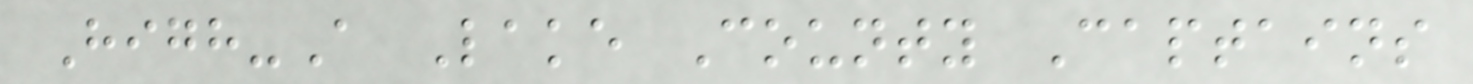High-A Lake County Captains
